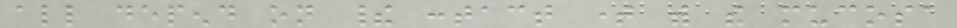all depend on their contact time with the mucosa
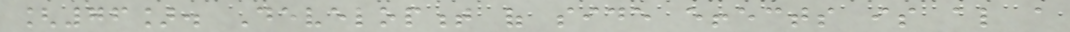[76]. Development of side effects is also a
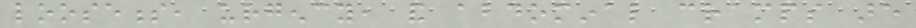looseness, urgency, and abdominal cramps are
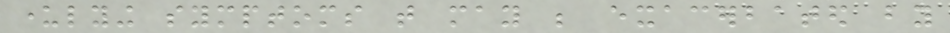underlying symptoms that may be exacerbated by
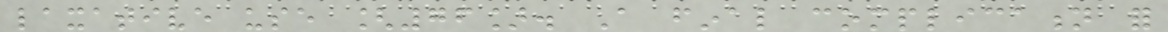laxative use [76]. A final complication for
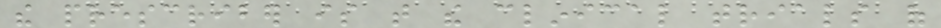the prescriber is that the clinical trials of
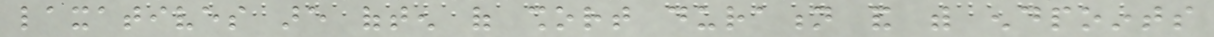laxatives are often of short duration and with endpoints
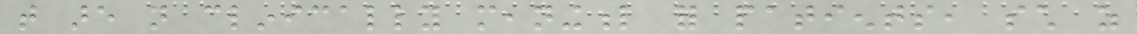that are not clinically meaningful for patients, such as
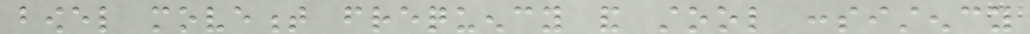bowel movement frequency and stool consistency
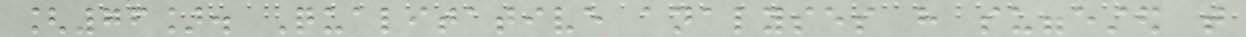[76]. Qualitative analyses have suggested that
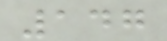147
